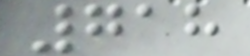718
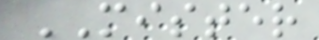MISTER
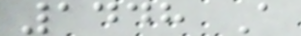1448 A
